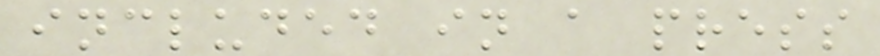included in a press
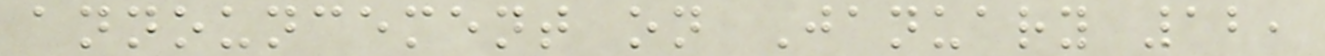announcement on January 12,
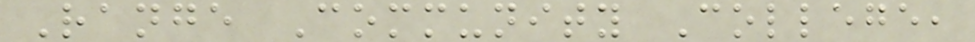Range Community College,
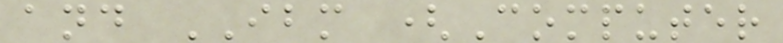and IBM (Computer
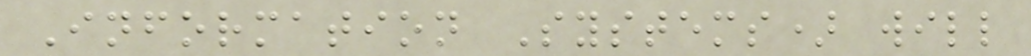Information Systems) will
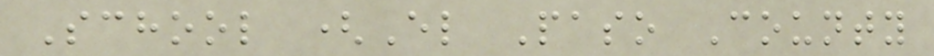School (El Paso County
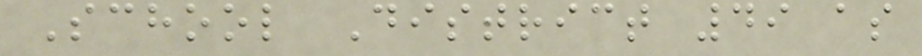School District 49 as
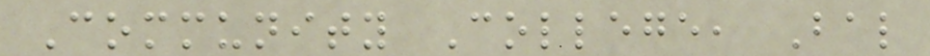Community College, Bal
